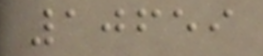10659
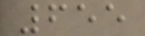655
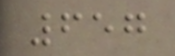657
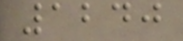1240
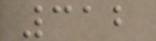312
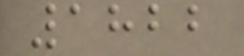1822
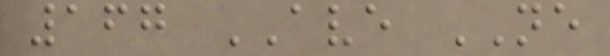167 AVE NE
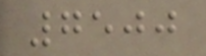7500
